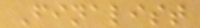Finalist
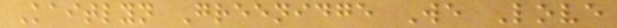Kaitlyn Greenidge We Love
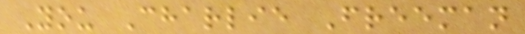You Charlie Freeman
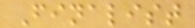Finalist
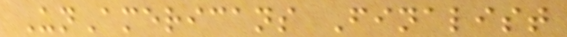UnAmericans Finalist
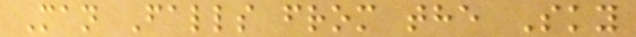Man Falls from the Sky
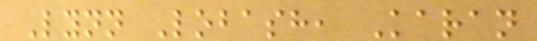Lynn Lobash, Karan
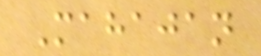Mahajan
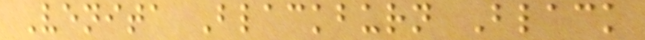Venita Blackburn Black
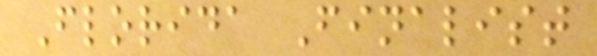Florida Finalist
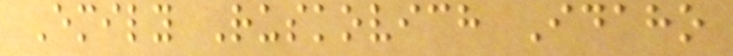Emily Ruskovich Idaho
